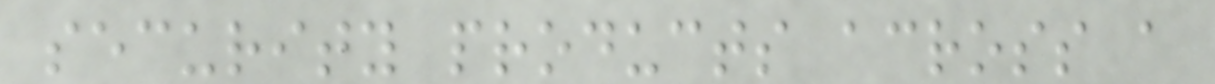security products across a
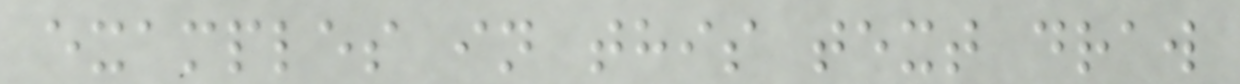examples in this text draw
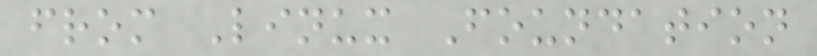from Linux Foundation
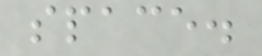space.
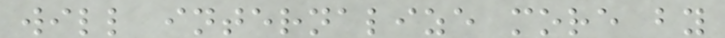will internalize more by
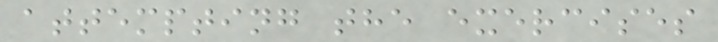attempting the exercises
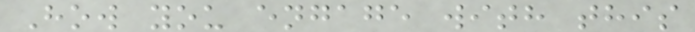How you engage with this
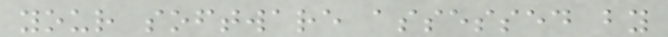your software assessed by
